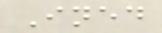Ined
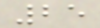25
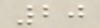20
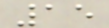15
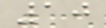10
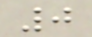0
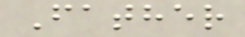Father
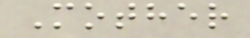Mother
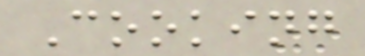Cooking
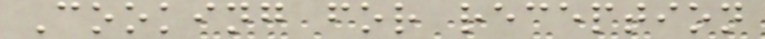Cooking for reception
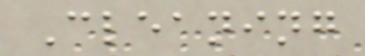Cleaning
